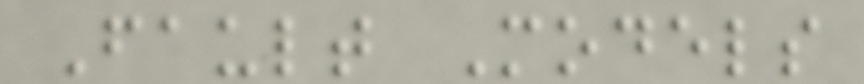Fault Models
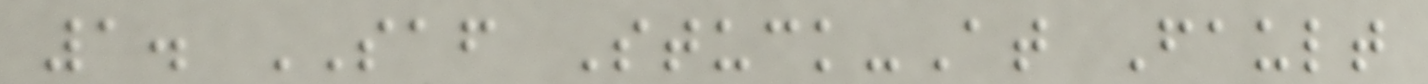1. SAF Stuck-At Fault
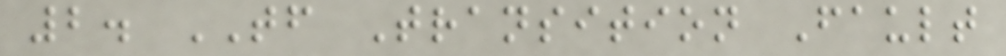2. TF Transition Fault
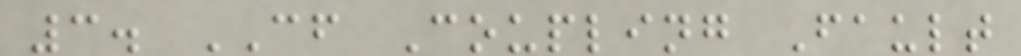3. CF Coupling Fault
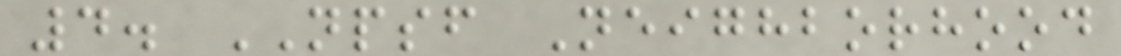4. NPSF Neighborhood
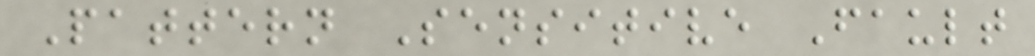Pattern Sensitive Fault
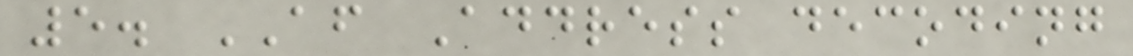5. AF Address decoding
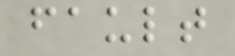fault
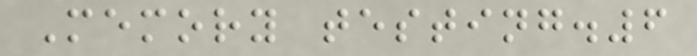Memory testing.6
